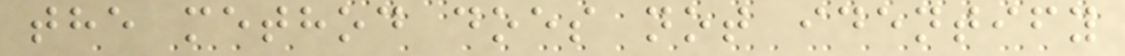the method does not identify
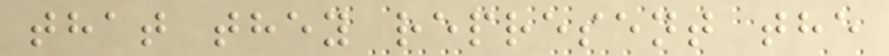that they represent the
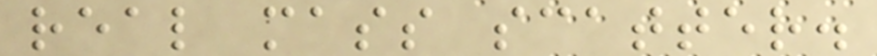real mass scatter.
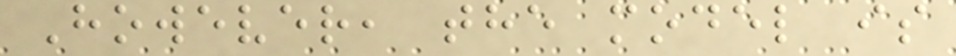However, the model is
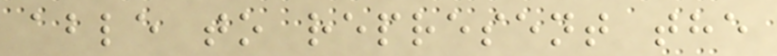able to represent the
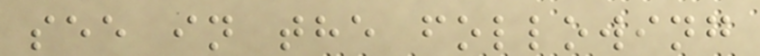see in the following
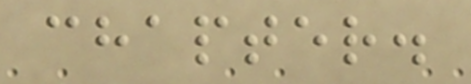chapter.
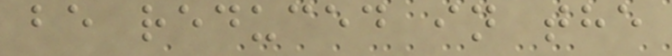be reduced in the
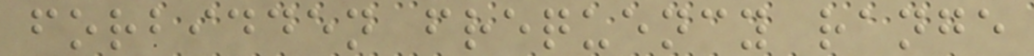forbidden frequency range
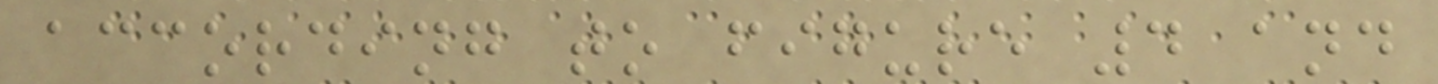according to figure 4 and
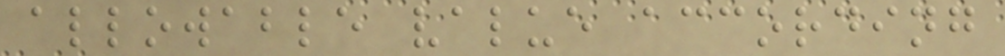allowable value according
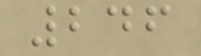246
